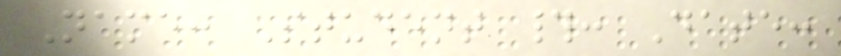Name: Student #: Date:
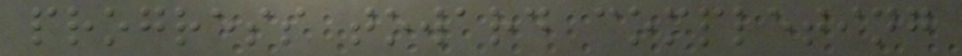progress toward completing
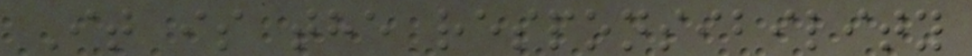It is the responsibility
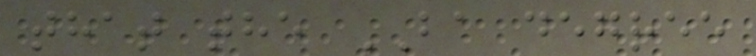that the BA degree
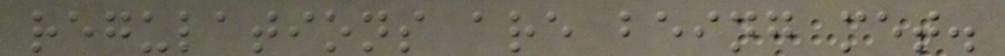regulations are being met.
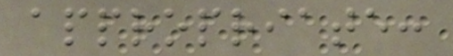appropriate:
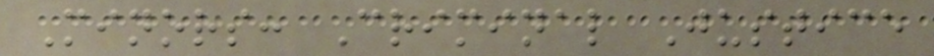Minors: Criminal Justice
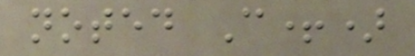noted C+)
